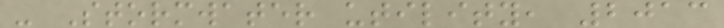- Stormwater utility, 2013
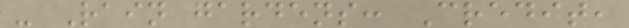- Rain gardens: Credit,
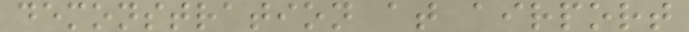demonstration at airport
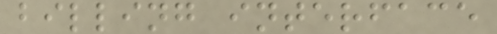billing interface
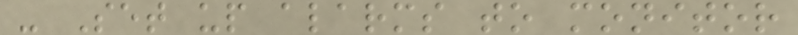- Set up alarms to monitor
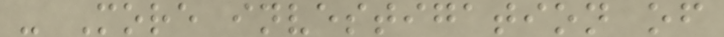- More investigation of
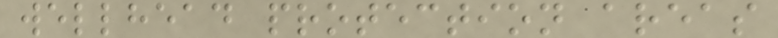wellhead protection areas
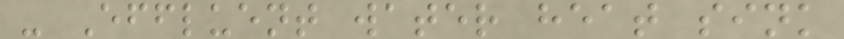- Effluent water heat sink
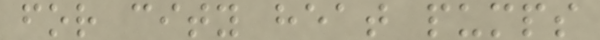for city heat pumps
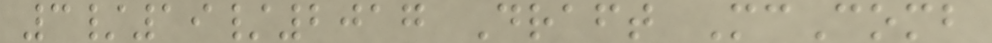3/19/2017 Draft McComb
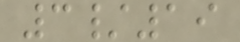3/19
